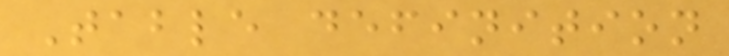Table definition
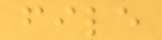file
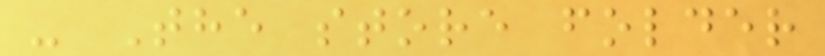- The store folder
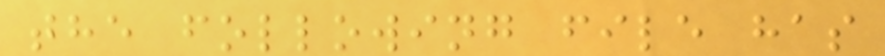the following file has
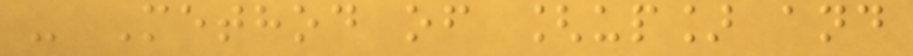- Method of [up] and
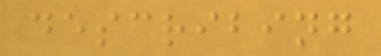describing
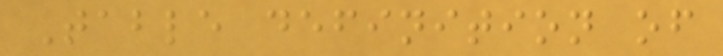Table definition of
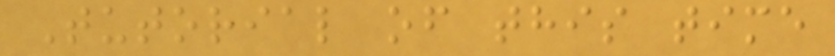Tutorial of this time
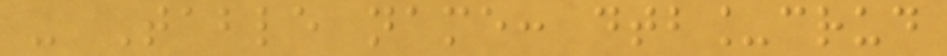- Table name: dtb_crud
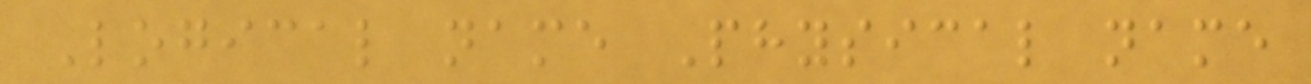Logical name Physical name
